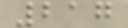217
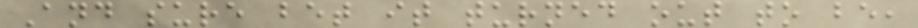And sure bet it turned out to be,
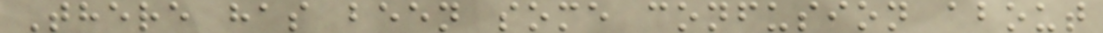There has been some confusion about
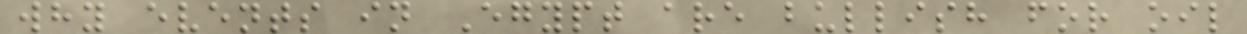why events in Egypt are bullish for oil
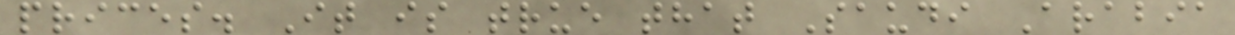prices. It is true that Saudi Arabia
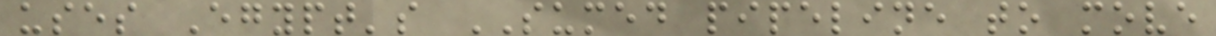uses Egypt's SUMED pipeline to move
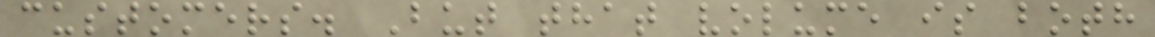customers. But that volume is both
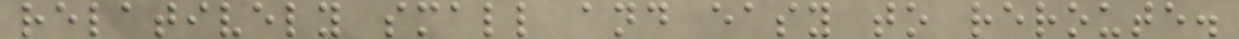relatively small and easy to reroute.
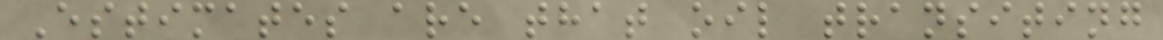Estimates are that oil transiting
